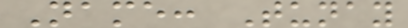Name: Tunay
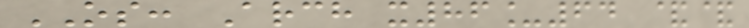OS: Arch x86_64 &&
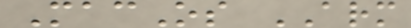MacOs ARM
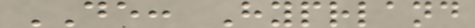DE: Hyprland
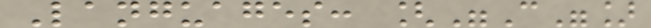Languages: ["C"]
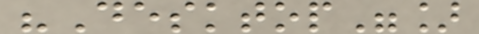"Desktop"]
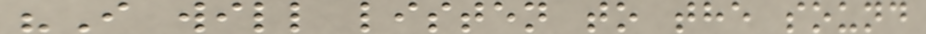"I will listen to the sound
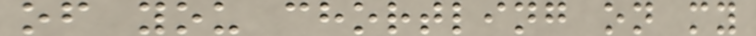of you chortling on my
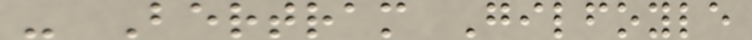- Bertram Gilfoyle
